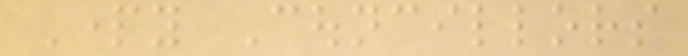Party Councillors
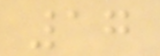17
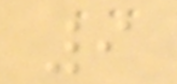9
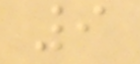9
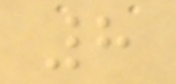8
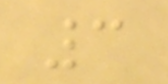3
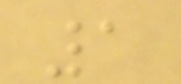1
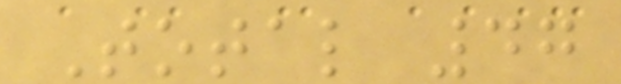Total 47
